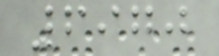6970
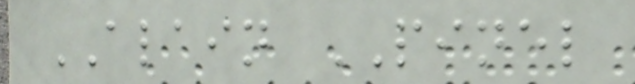ALAIN PINEL
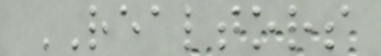REALTORS
